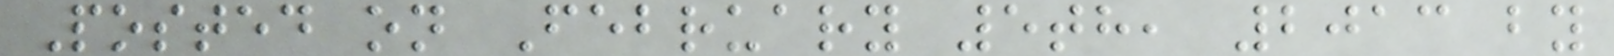Posted on February 5th, 2013 by
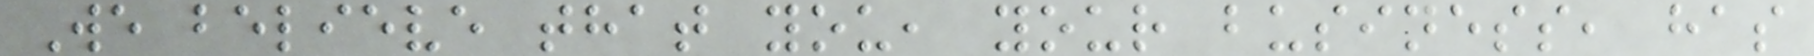We believe that you, your business, has
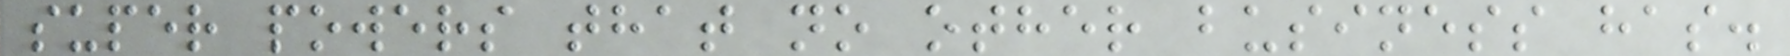super powers that no other business has.
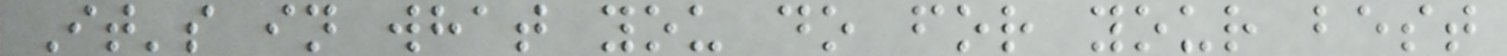It's in what you do for your best
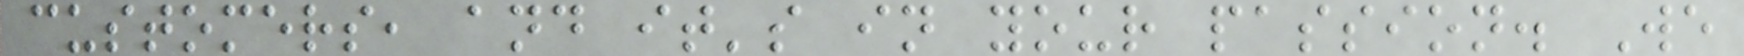customers, and it's in your passion. We
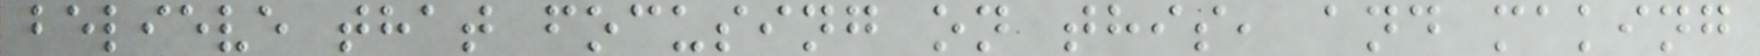believe that focusing on this, and making
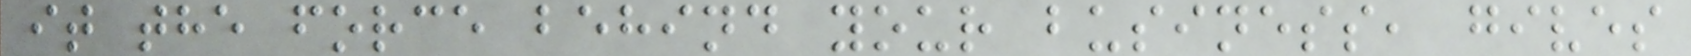it the force behind your business, gives
